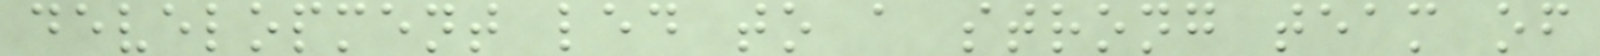development led to a strong team of
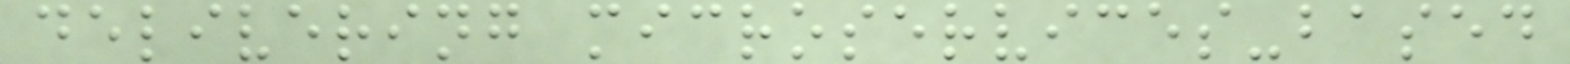delivering microservices-based
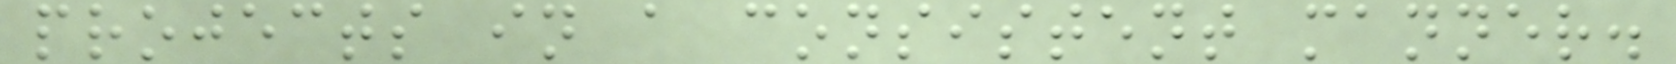projects in a consistent manner.
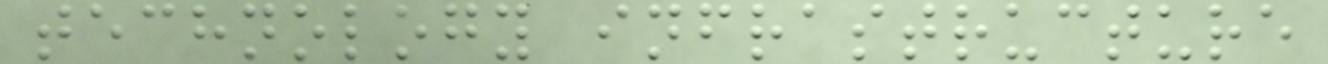technology infrastructure
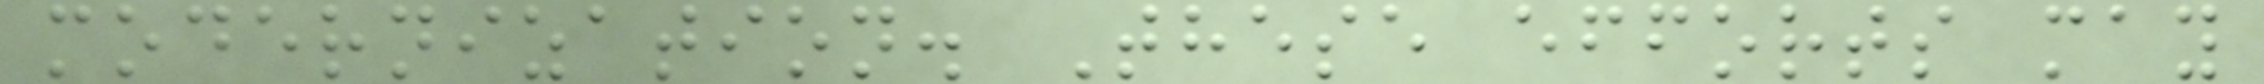modernization. These efforts may
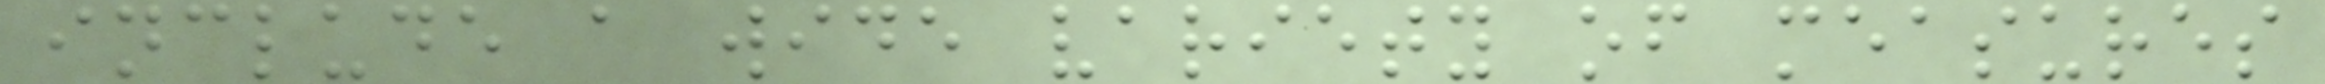include a wide variety of measures
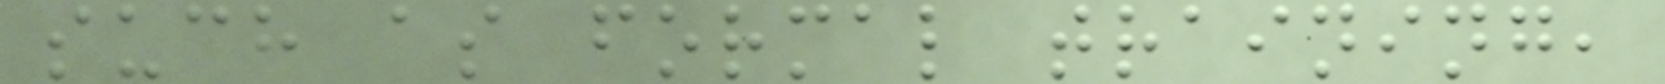such as formal training,
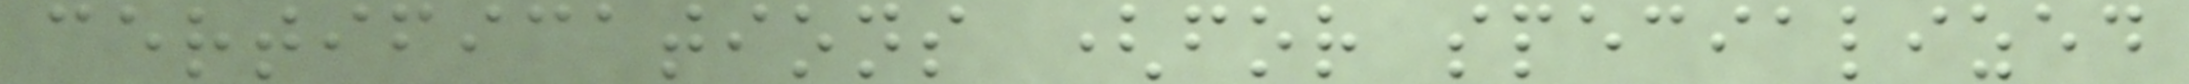certifications (for specialized
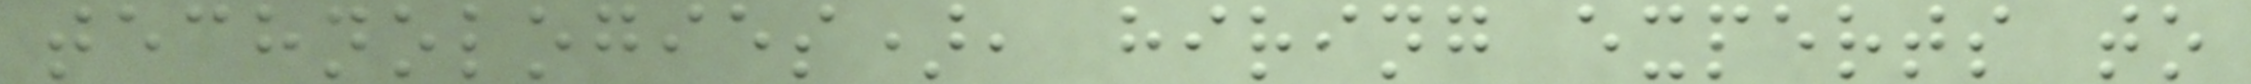technologies), hiring experts to
